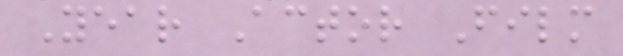Year Actor Film
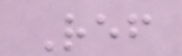Ref
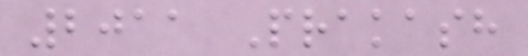2011 Prakash
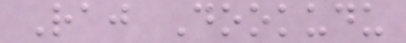Raj Dookudu
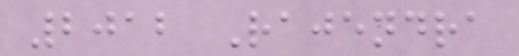2012 Rajendra
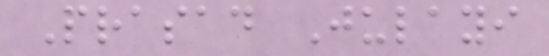Prasad Julayi
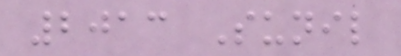2013 Sunil
